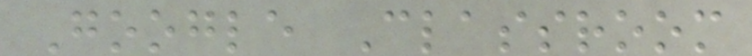Google Classroom
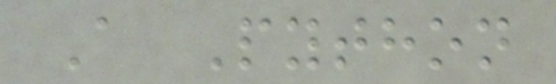A Python
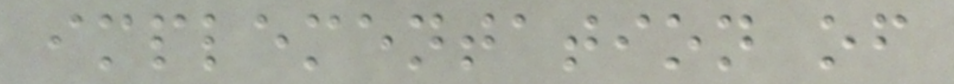implementation of
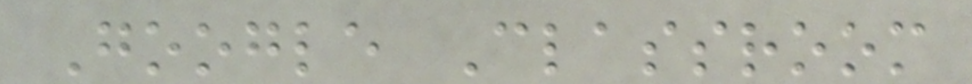Google Classroom
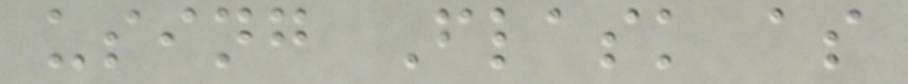using Flask as
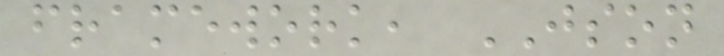framework, JSON
